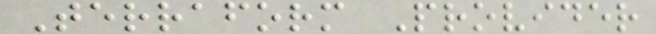Terraform Provider
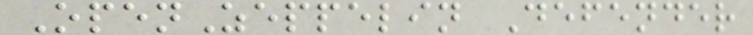OpenZeppelin Defender
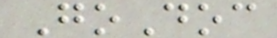GoDoc
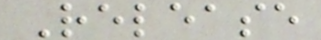Release
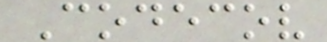Codecov
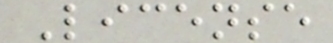License
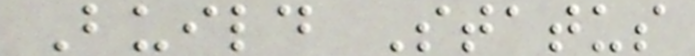Build Status
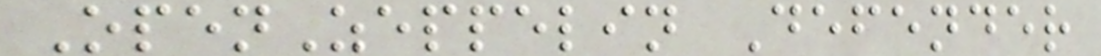OpenZeppelin Defender
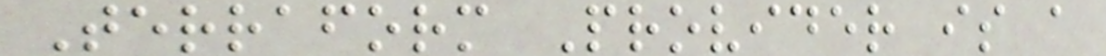Terraform Provider is a
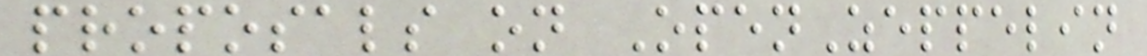proposals on OpenZeppelin
